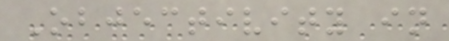Objectivity in
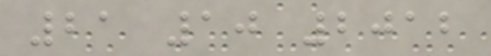21 10 2012
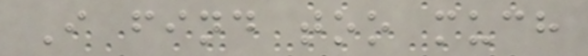I find too much
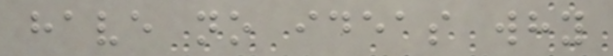have no ideas why
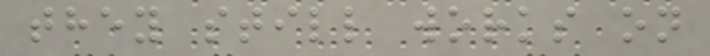they still works on
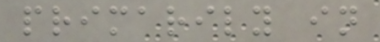primarily in
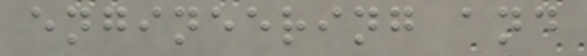engineering and
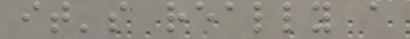it's really a
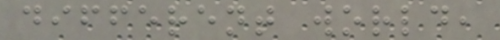different world,
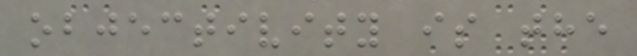objectivity is the
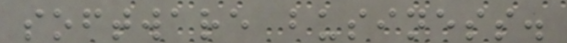software business.
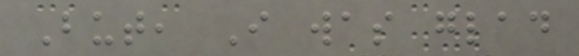But, I was glad
